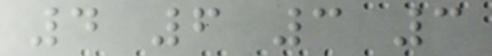4 6 3 3
